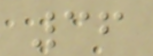36
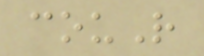couR
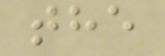the
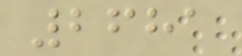2681
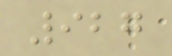927
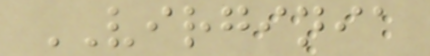VIRGINIA
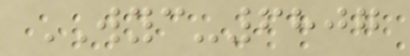WYC-6807
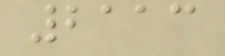2113
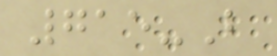715-B
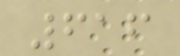616
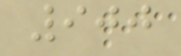900
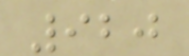920
